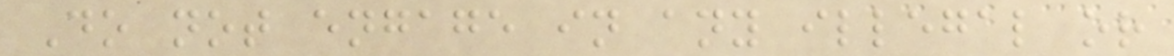Do not engage in any illegal or
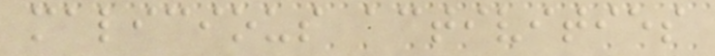malicious activities
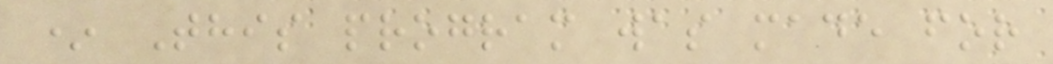* This program was made for
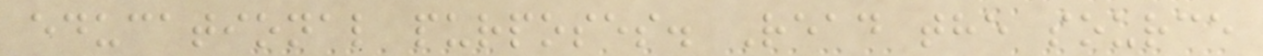educational purposes. Read the source
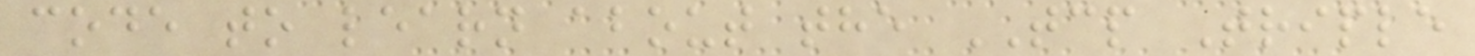code to learn about the TCP Triple
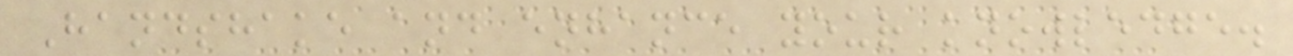Handshake and enhance your knowledge.
